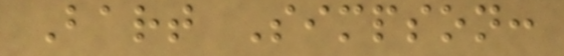Bart Simpson:
